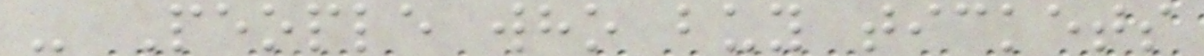- People who buy tickets
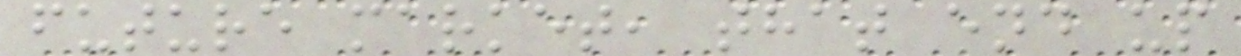future market, that end up
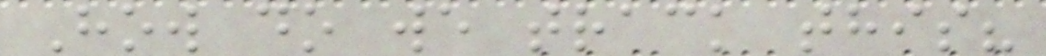How do we track this?
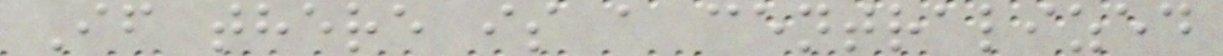If there is a centralized
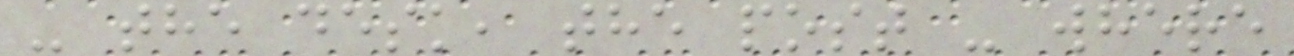- the desk, the post - where
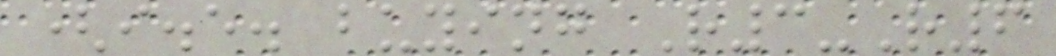(i.e. buying R3-R6
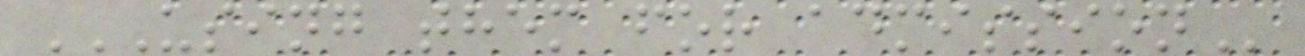USING THEM FOR ADMISSION
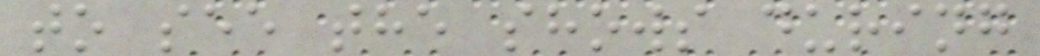to see the shows during
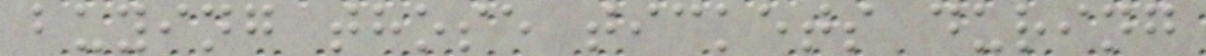buying those tickets during
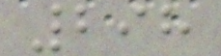298
